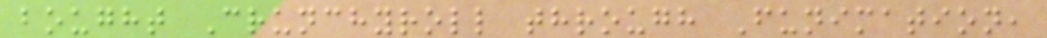bought Crunchyroll through Funimation,
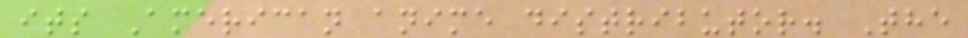its American anime distributor. The
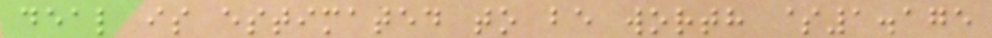deal is estimated to be worth $1.175
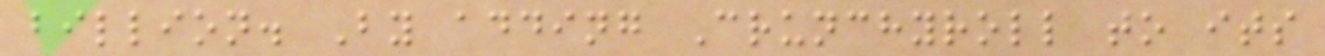billion. By adding Crunchyroll to its
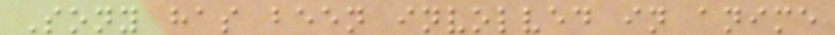Sony has been involved in anime
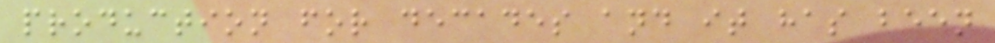production for decades and it has been
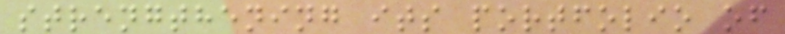strengthening its portfolio of
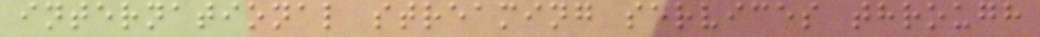international streaming services through
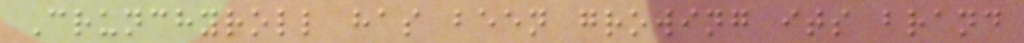Crunchyroll has been growing its brand
